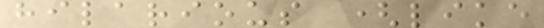hilarious (like
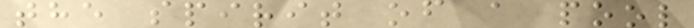the spirit of a pool
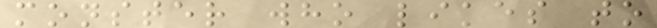monster who likes to
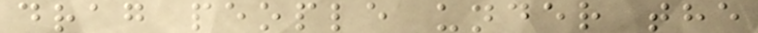drag people under the
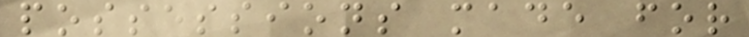possessions made for
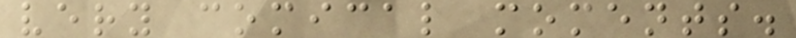very comical moments.
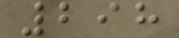298
